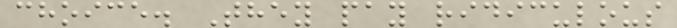choice. They pay ridiculous
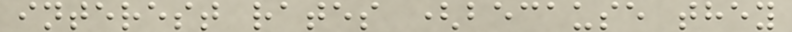interest rates (because they
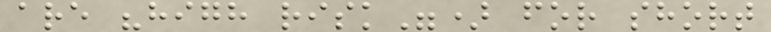are "high risk") for short
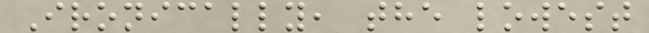Ironically, the lowest
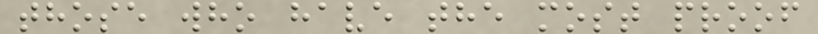those who have the most proof
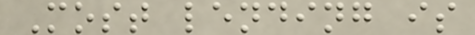Most lending is
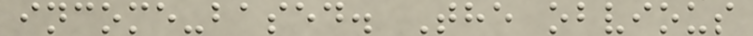income-based. The obvious
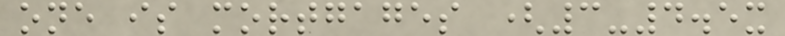one is mortgages (3-4.5x
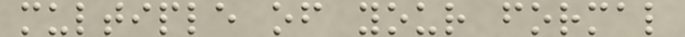multiple of your formal
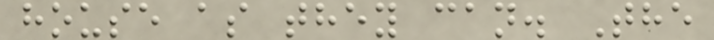house as they can. The
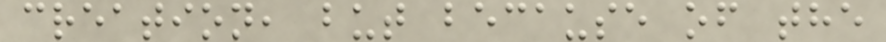creation, but because of the
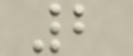2
